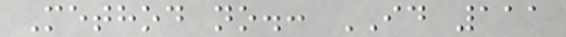Method no.: ID 111
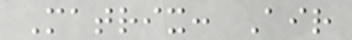Matrix: Air
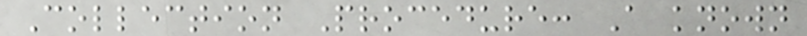Collection Procedure: A known
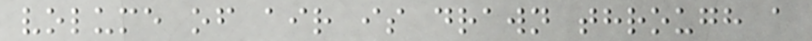volume of air is drawn through a
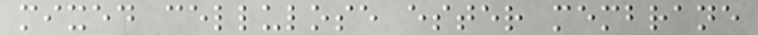mixed cellulose ester membrane
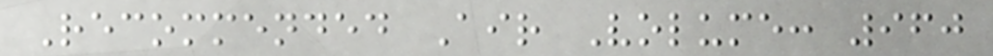Recommended Air Volume: 960
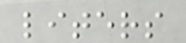liters
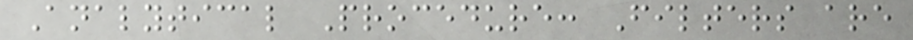Analytical Procedure: Filters are
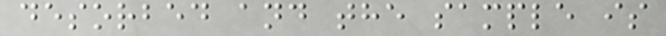desorbed and the sample is
